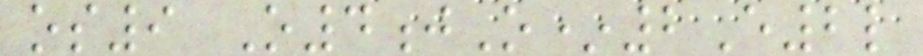os9 O4jO*2E2l
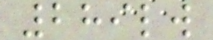289lw
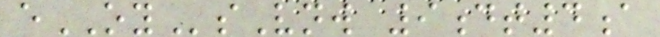eOYsVnw 9dt4a
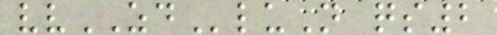vvZDluN qs2
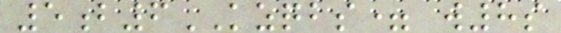5b6KZQBS= w8s
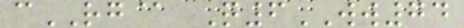cRG@ Q6WW74
